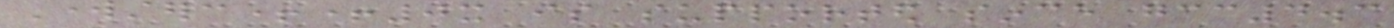Worksterc++0x is supported since gcc4.3
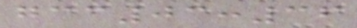gcc03:36
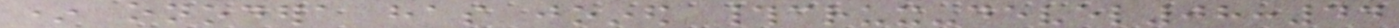* onodera has joined #crux-devel08:44
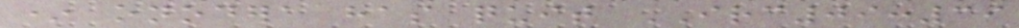* onodera has quit IRC09:39
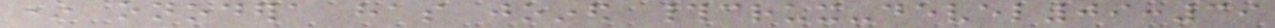* onodera has joined #crux-devel09:39
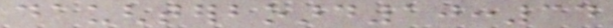daughterboard10:34
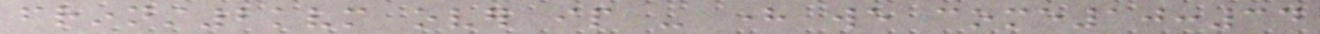frinnst2kvm over ip - here we come10:34
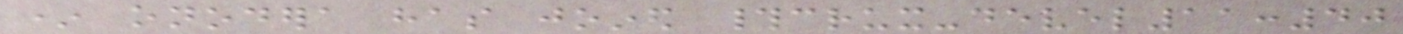* onodera has joined #crux-devel11:40
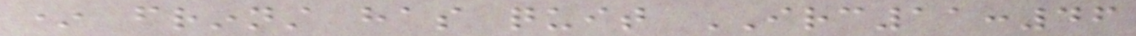* frinnst has quit IRC11:46
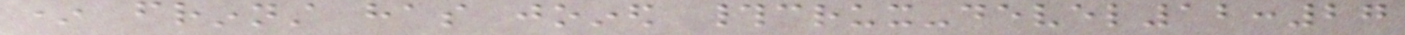* frinnst has joined #crux-devel12:27
